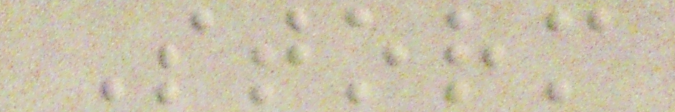Storm
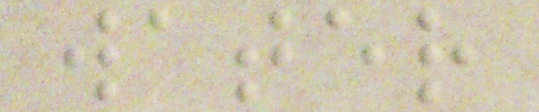water
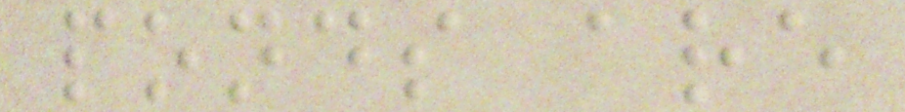ponds are
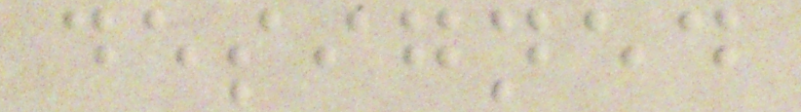designed
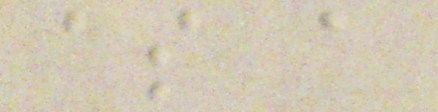as a
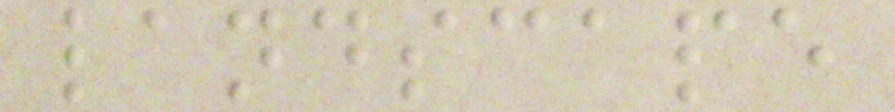landscape
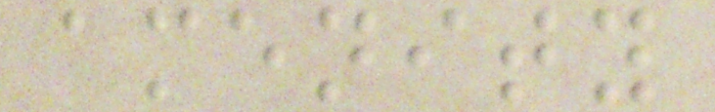amenity
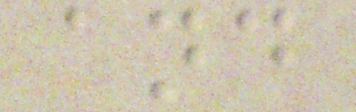and
